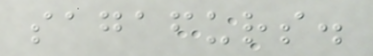sagafurs.
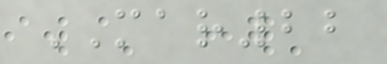MAR22
